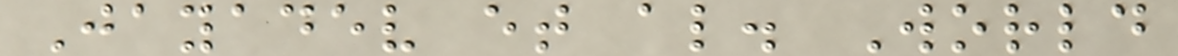Jayadev et al. World
